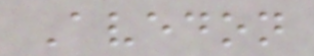Avedon
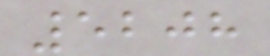5208
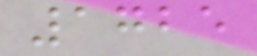1725
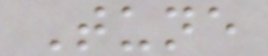Tune
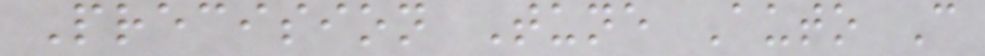Precision Tune Auto C
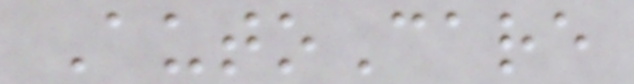AutoCare
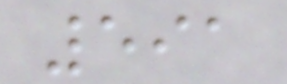591
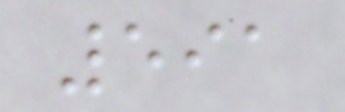591
